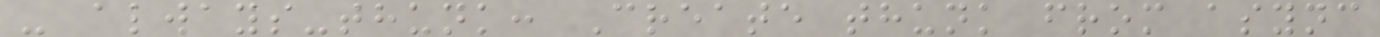- always-thunk: Create thunk from async
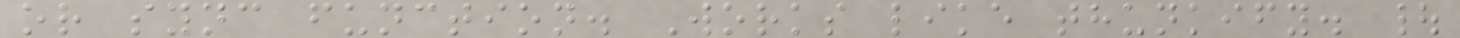or sync function. Works like thunkify. |
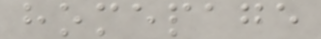homepage
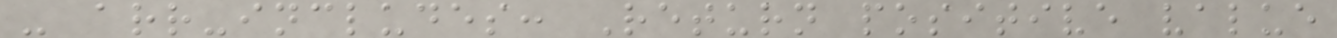- arr-includes: Return positive value
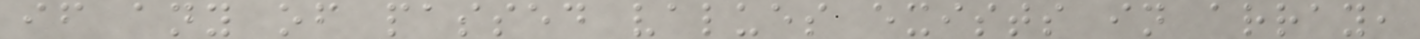if any of passed values exists in array,
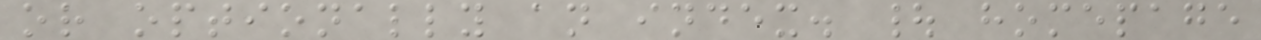or optionally an index. | homepage
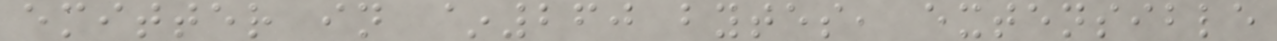emitter in ~260 bytes, extensible
